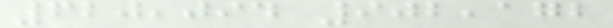620,094 902,172
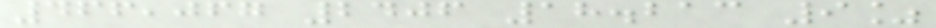466,067 2406 18.213 9%
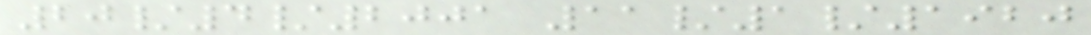20/4/2001 11/1/1920
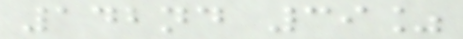142nd 39%
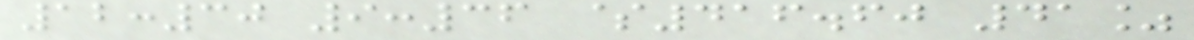12:30 9:36 $416.60 41%
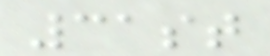31st
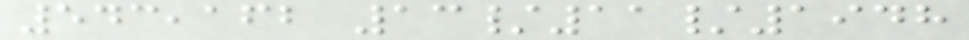543,162 13/11/1948
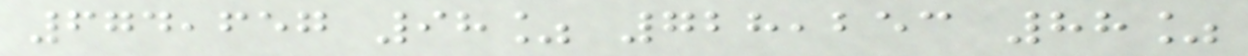674,657 98% 728,253 88%
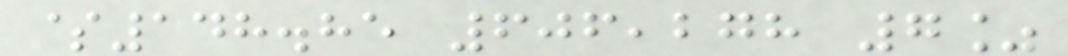$148.85 606,278 7%
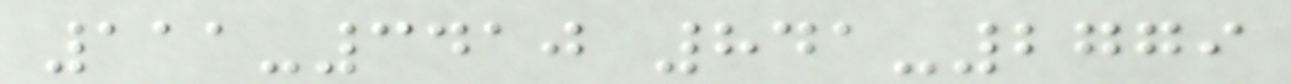111-3410 841-2779
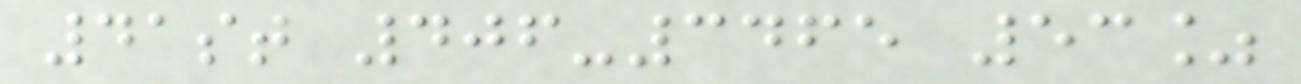41st 406-3465 53%
